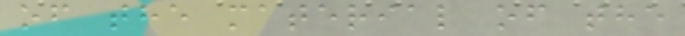of the material of the
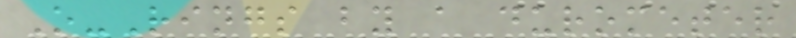O-Rings by a durometer
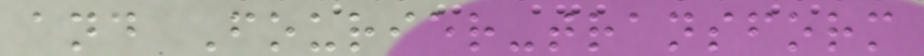and Fourier-transform
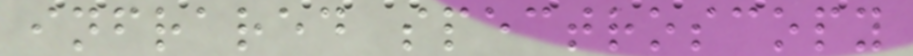infrared spectroscopy
